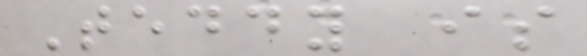Teddy is
